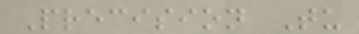Precision Tu
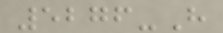5276-H
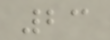23
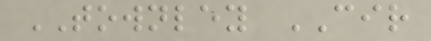TOWNLEY CIR
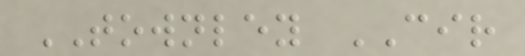TOWNLEY CIR
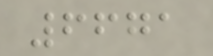6671
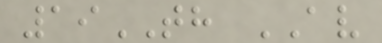19TH AV
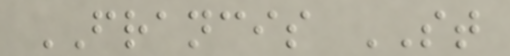FRANCIS ST
